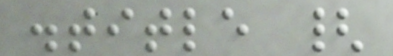.title {
